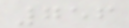756
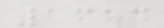1313
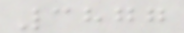3877
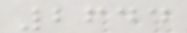2644
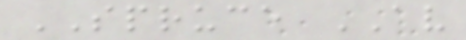SPRUCE AV
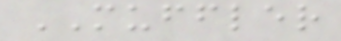MUFFLER
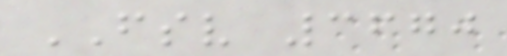FSV 3670
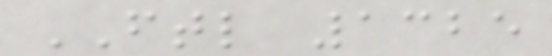FTL 1325
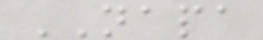NAPA
